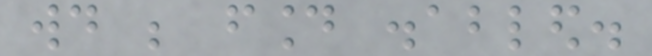would be found disabled.
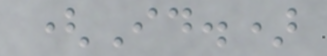(Id.)
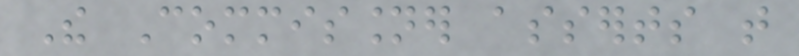The Commissioner asserts that
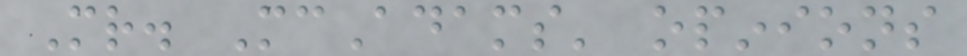Mr. McAdams' opinions
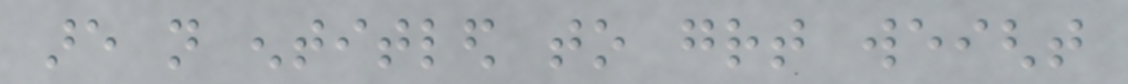are not entitled to great weight
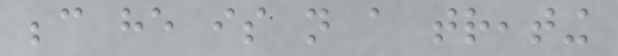because he is not a treating
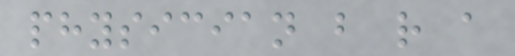physician but rather a
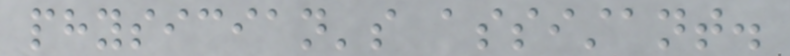physician's assistant.
